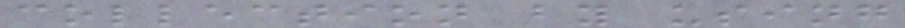collection by using
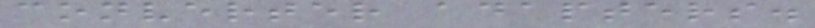converter adapters.
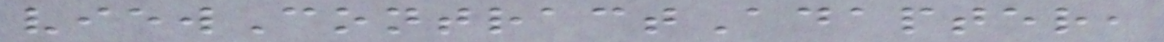viewContractAdapter,
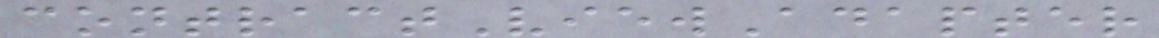contractViewAdapter
